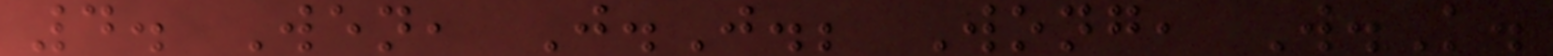4. Wen, J.J.; Wong, W.K.
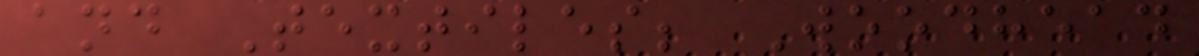and Textiles; Woodhead
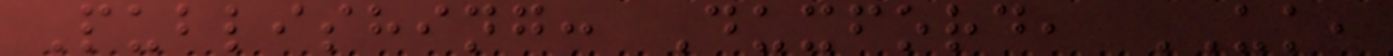Publishing: Duxford, UK,
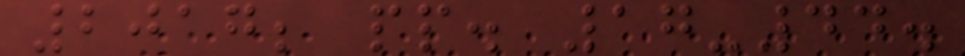2017; pp. 17-44.
